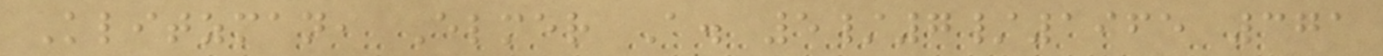Klitzman, Elmer A. 5/7/1965 371
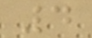4
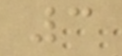3
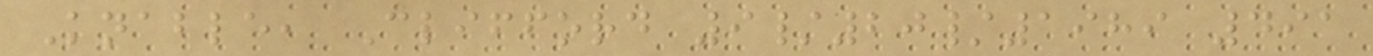Knable, Clifford 9/20/1989 491
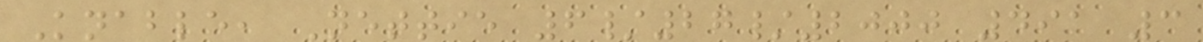Knable, Nettie 6/27/2000 491 3
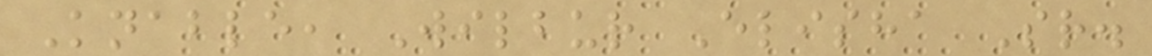Knable, Wilbur Elisha Sr.
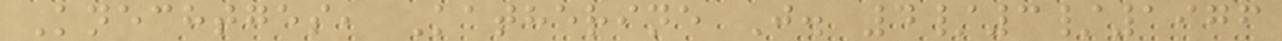Knechtges, Katherine J. 4/3/1976
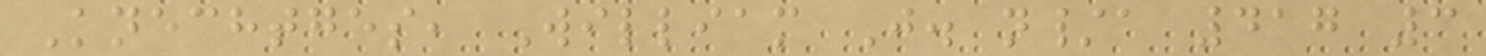Knechtges, William J. n/a 417 3
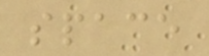space
